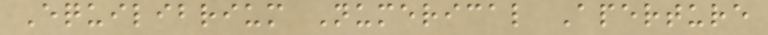Equilibrium Numerical Aperture
